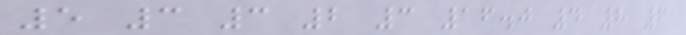5 3 3 2 3 16.0 4 8 6
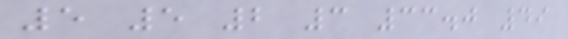5 5 2 3 33.0 49
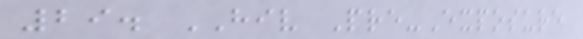29. HIV Pre-Exposure
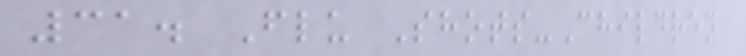31. Flu Shots-Children
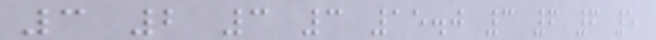3 2 3 3 15.0 3 6 6 5
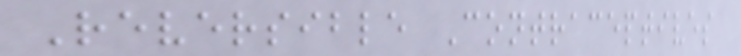Reversible Contraceptives
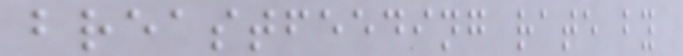breastfeeding rate by
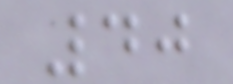40
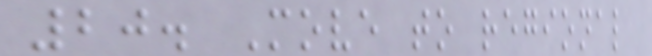20. Move to regional
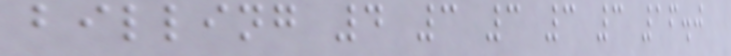billing 4 3 3 3 3 16.0
